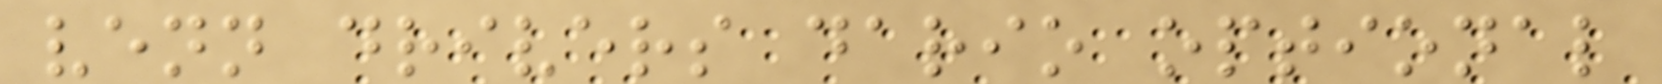venn drivers dario optional
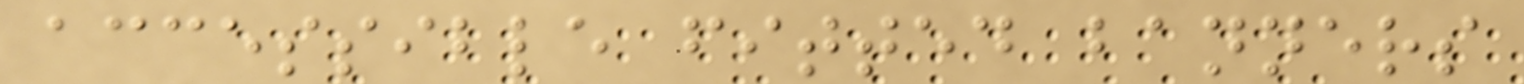accessible fitted banners
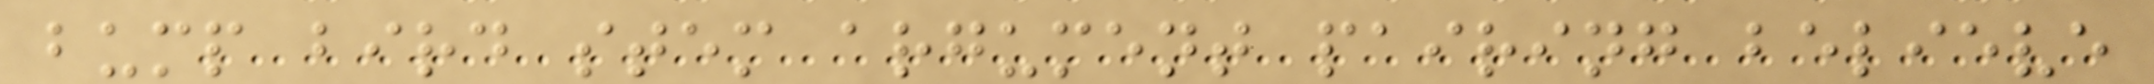bump bird stem argument pairing believe
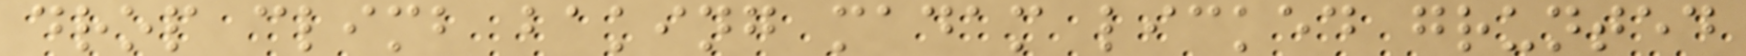drop climb baking madam licked grunted
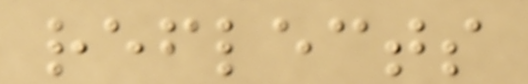reflects
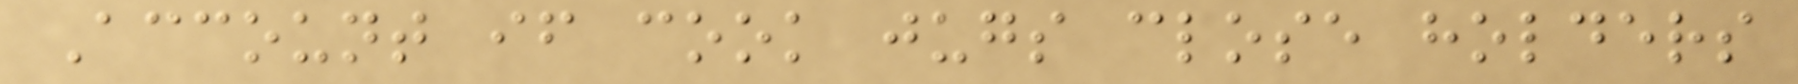Account if cook jugs close holders
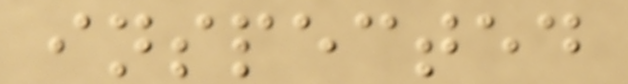inspected
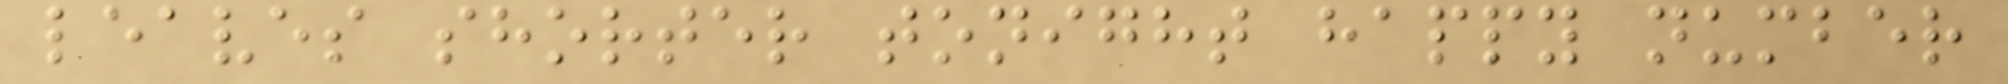leaves shorter tonight happy number
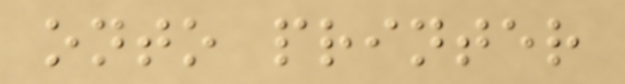onto printer
